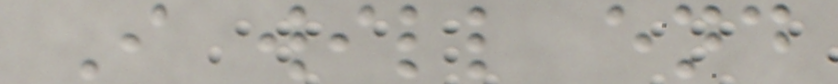I will end
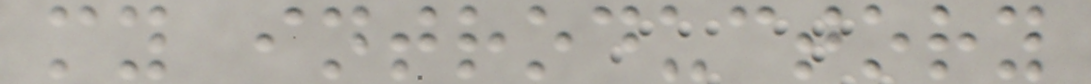my introductory
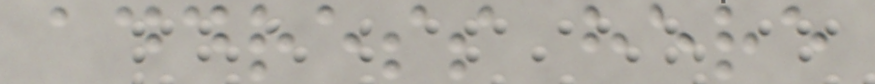address here
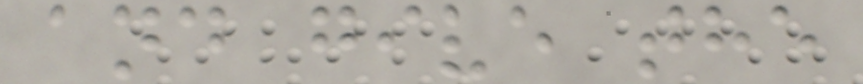and give the
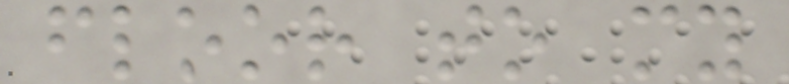floor to my
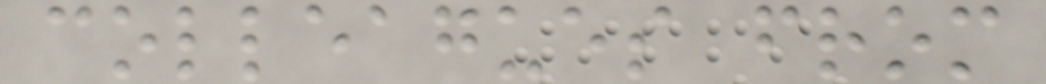colleagues from
